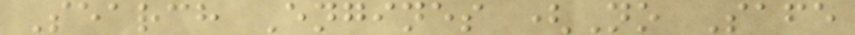Search Engines (No Safe
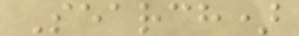Search)
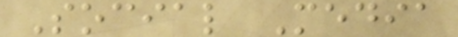Social Media
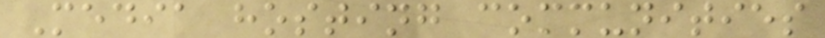Media hosting communities
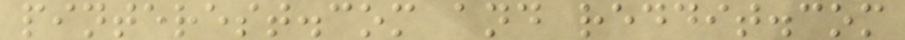pinterest.com and reddit.com
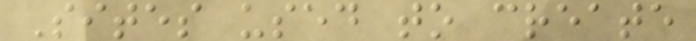Sites used to create
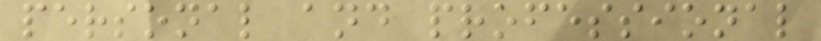personal and professional
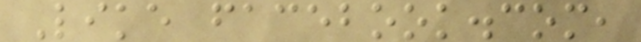Like facebook.com,
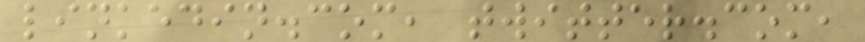linkedin.com, twitter.com,
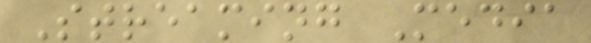Streaming Media
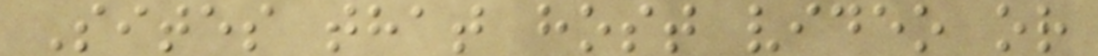Sites that host video or
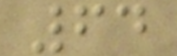64
